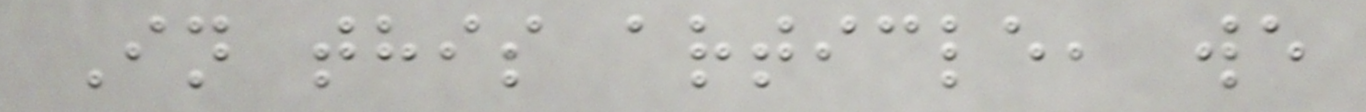In this article, we
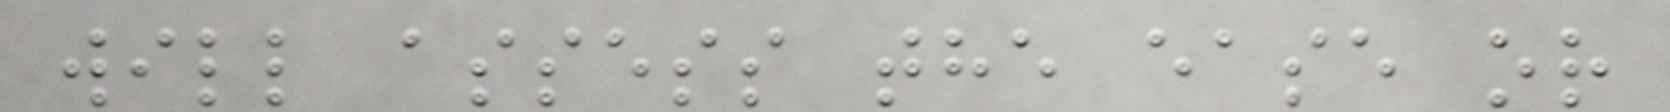will assess the ease or
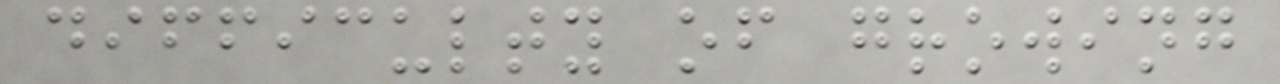difficulty of growing
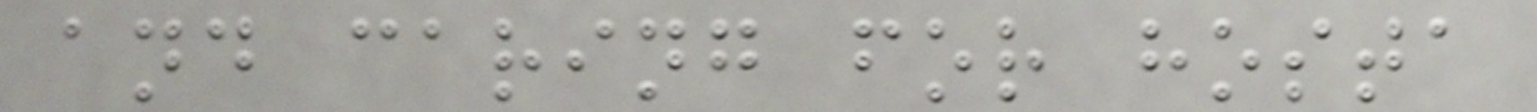and caring for hosta
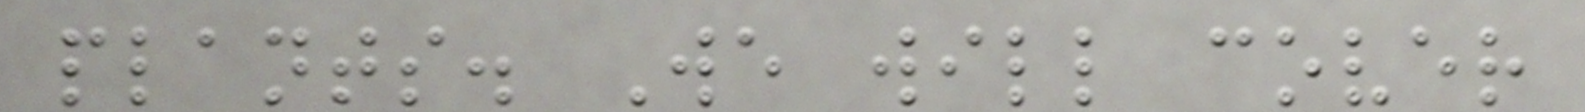plants. We will cover
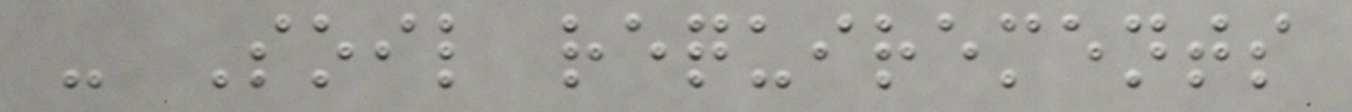- Soil requirements
